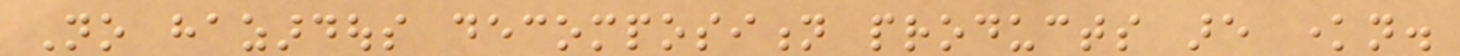No hazardous decomposition products are known.
